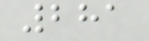281
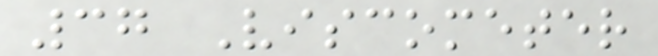37 Viscometer
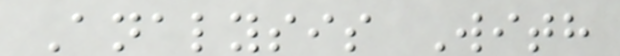Analysis With
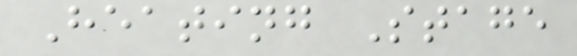Heating Stage
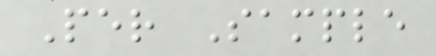Per Sample
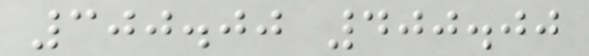300.00 400.00
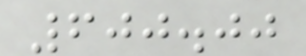600.00
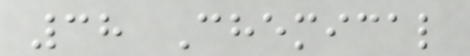38 Chemical
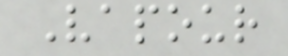Vapour
